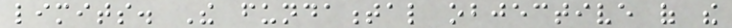limits. The fundamental objective of the
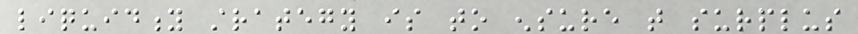liquidity strategy is to ensure that surplus
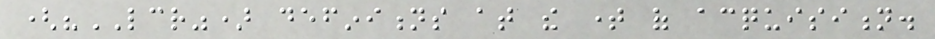("LCR") definitions at the time of acquisition.
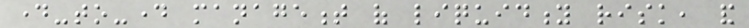day-to-day management of liquidity risk, and
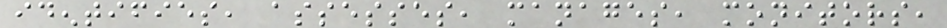identifies, assesses, manages, monitors,
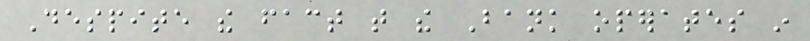Despite the fact that the Bank operates in
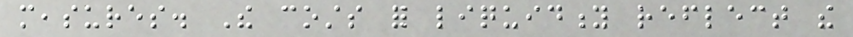measures. The costs for liquidity reflect the
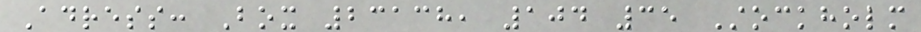Adress: Box 23138, 104 35 Stockholm
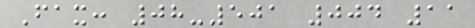Fax: 08-501 004 11
